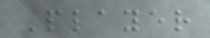Player
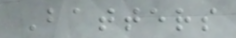Batters
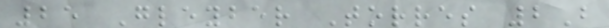25 Gleyber Torres 2B
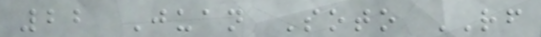22 Juan Soto RF
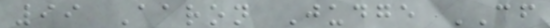99 Aaron Judge CF
